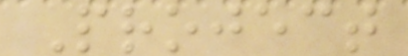Project
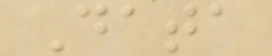Data
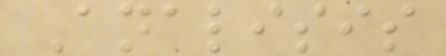Analisis
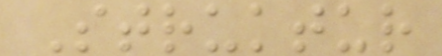Struktur
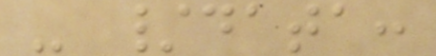- /data:
